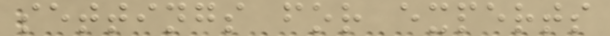settings for experts
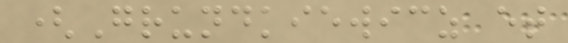(Grundkiewicz et
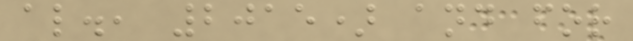al., 2015) and for
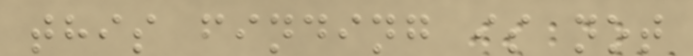this finding is not
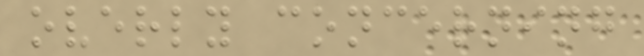overly concerning
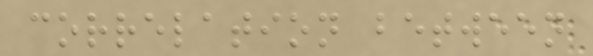correlation between
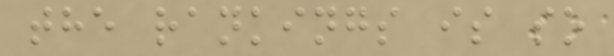the rankings is so
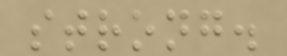strong.
